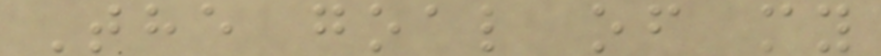The goal of my
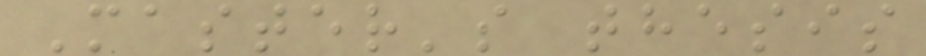Master's thesis
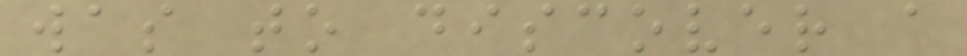was to discover a
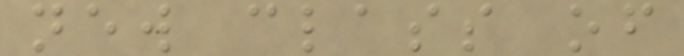new class of
